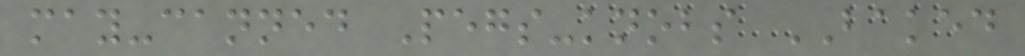may-canned Pegs-knobs BAKED
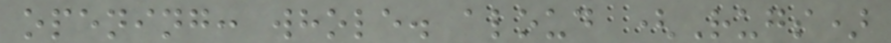opening: whole. aloud (Rugs)
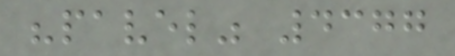"pavel" 4377
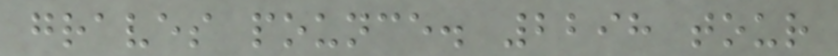graves pounce. 2298 tour
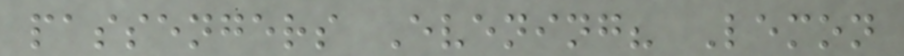passengers Evening? Lemon
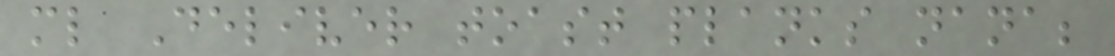ml Deliver toast planks nana;
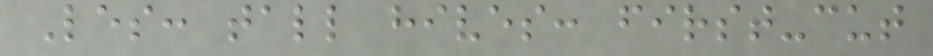Les: tall hives: first-cut
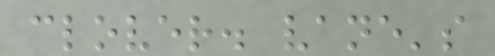clover. vane's
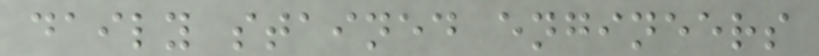daily stained engineers
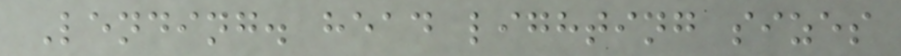Lending. head lighting sizes
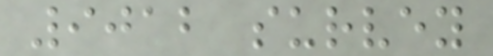9012 survey
